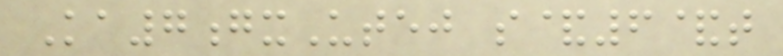Ka7gxUtej s&6&t
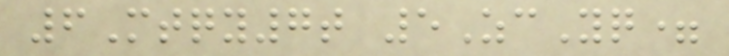6Mtqy7t 5ZcYq=
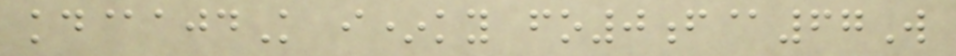kd@ajdK i*ky fo0f@67W
